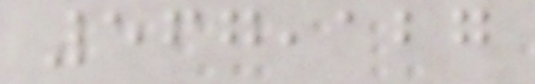567,127
